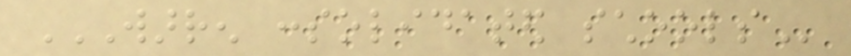WARREN CONSOLIDATED SCHOOLS
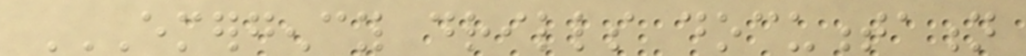EMERGENCY DRILLS DOCUMENTATION
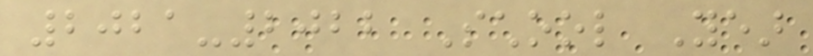2021-2022 School Year
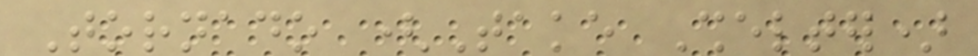Tornado (Take Shelter)
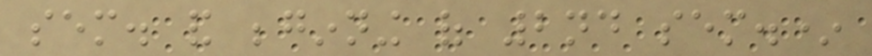sem. and beginning of 2nd sem.*
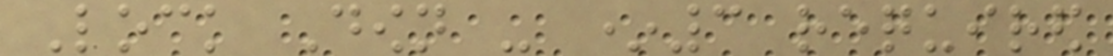Lock Down - *3 required
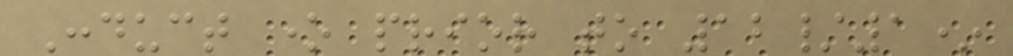Conduct one prior to 12/1*
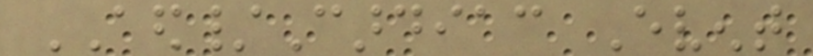AED/Cardiac Event
